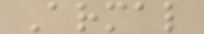Armal
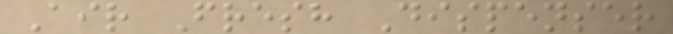Air Fresh Dispenser
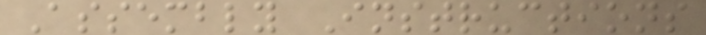Assembly Instructions
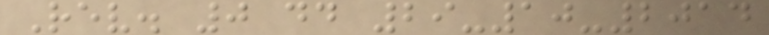Rev. 0 dd 29-10-2014
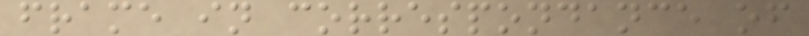frame in correspondance of
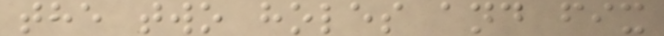the two holes and fix
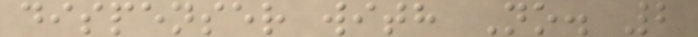dispenser with No. 2
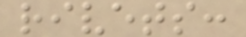rivets:
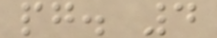pg. 4
